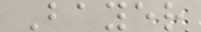Bayer
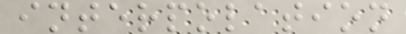interpolation
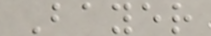Bayer
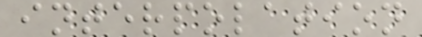interpolation
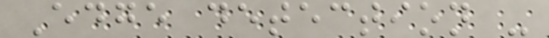Edge detection -
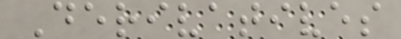Derivatives
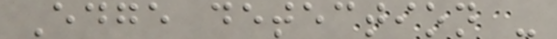Edge detection -
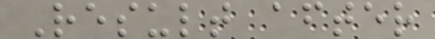Result after
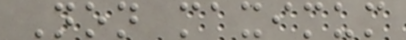Non maximum
